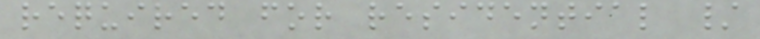required for residential /
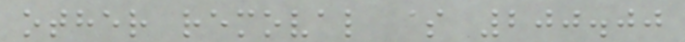other removal $ 200.00
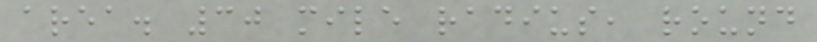area. 30 mile radius, round
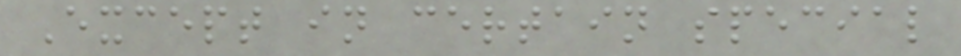Except in certain special
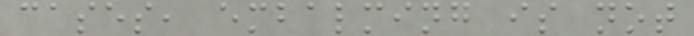cases, embalming is not
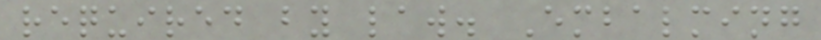required by law. Embalming
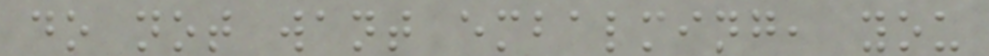do not want embalming, you
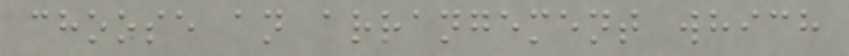choose an arrangement which
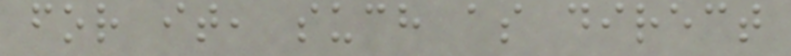for it, such as direct
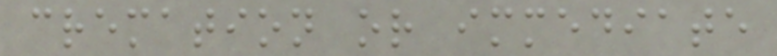cremation or immediate
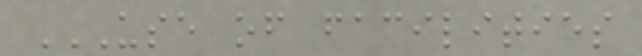USE OF FACILITIES
